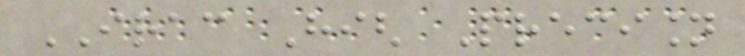IRAC High Precision
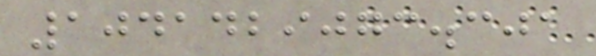1041429073.301
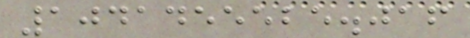1041455525.016
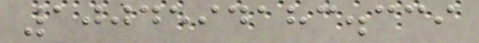1004594183.339
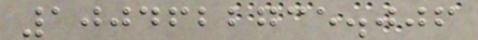1004622735.006
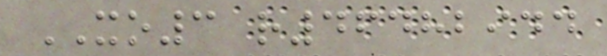XO3 r46482944
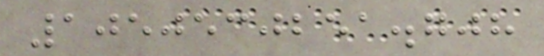1050530251.708
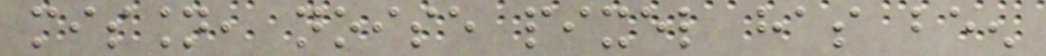mission, noise pixel has been
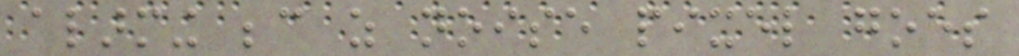alarming because as noise pixel goes
